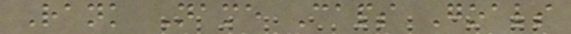Rank Name Caps Goals
